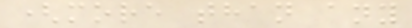(more than any
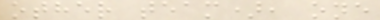other team), one
